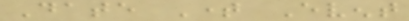Date Time Event
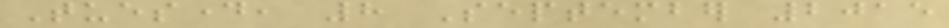Tuesday, 8 September 2015
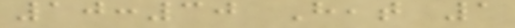10:30 Heat 1
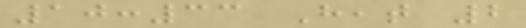10:33 Heat 2
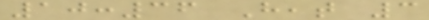10:36 Heat 3
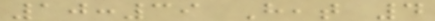10:39 Heat 4
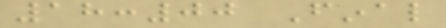18:00 Final
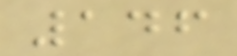146
